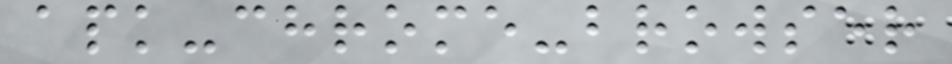apk-chrome-browser
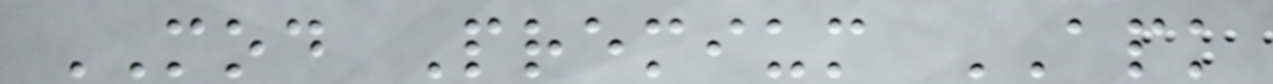MOD Premium APK
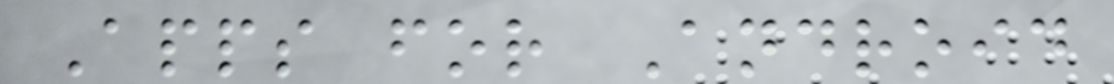Apps for Android
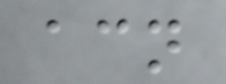acn
